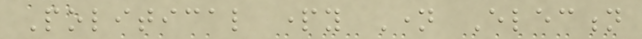Political party Name Election
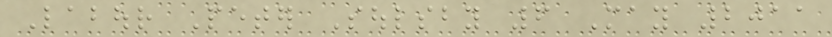Labour Peter Soulsby 6 May 2011
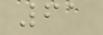61
